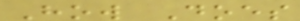How Does
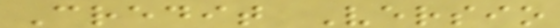Credit Versio
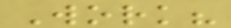Work?
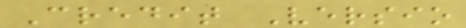Credit Versio
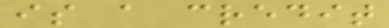is a credit
